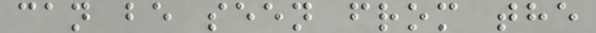can be seen from the
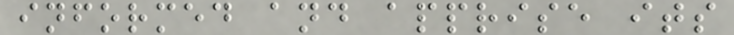informed and apprise its
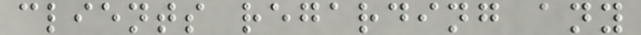clients regarding any
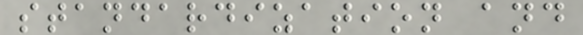standardization and
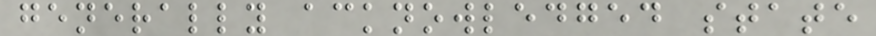generally acknowledged state
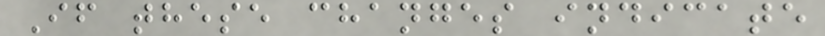If these changes indicate
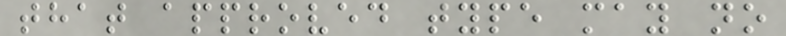that approved type may no
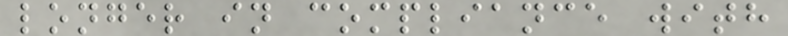longer in compliance with
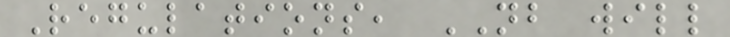Regulations, NB will
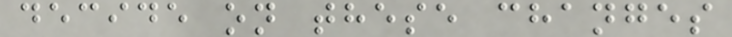decide on these changes
